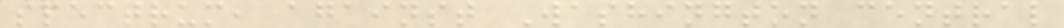spectrum, against Washington central
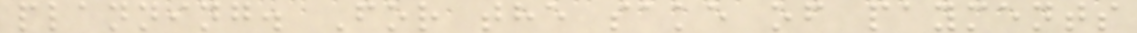planning. For the sake of payments
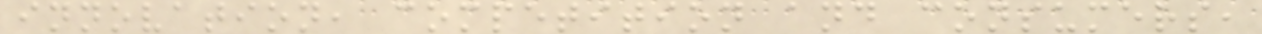innovation, competition and consumers,
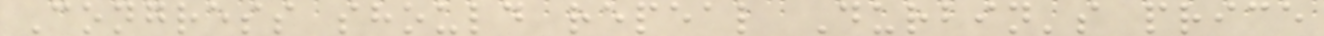Congress should repeal Durbin's price
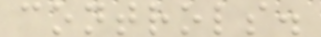controls.
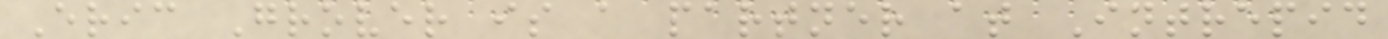Eric Grover is a partner at Intrepid
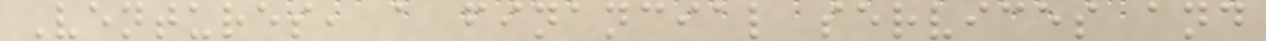Ventures, a financial services and
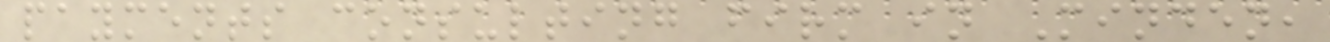payments consulting firm in Minden,
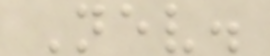Nev.
